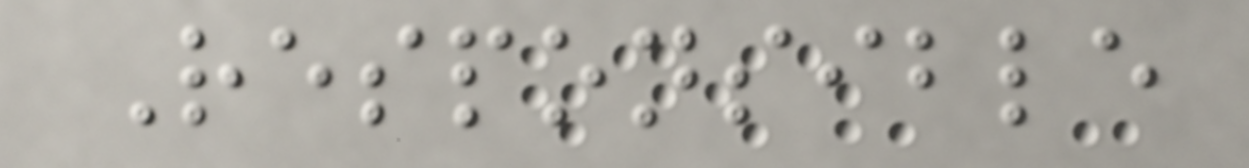Responsible
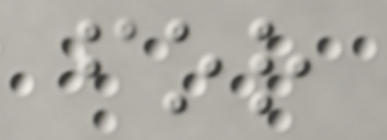for
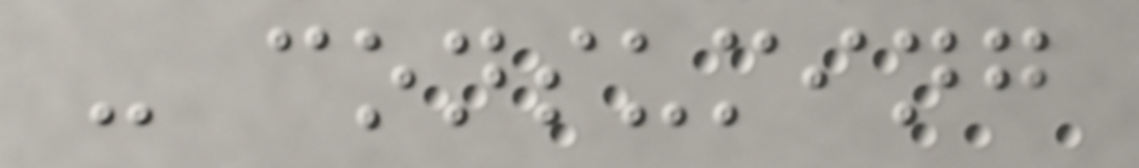- consuming
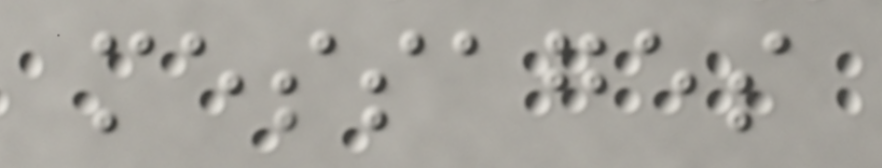messages
